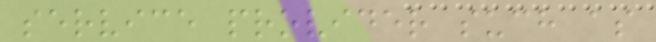service provider such as
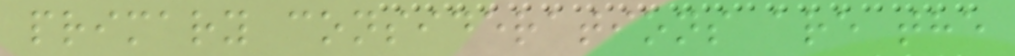primary considerations are the
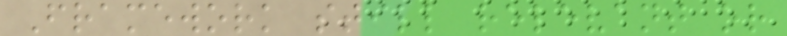Framework still relevant or
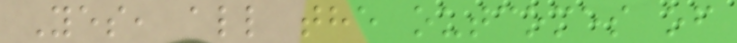Yes, all the outcomes of
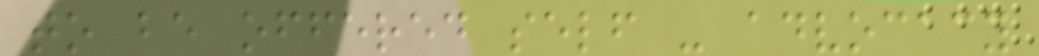to be offered self - advocacy
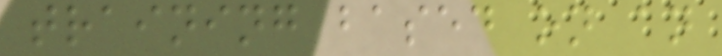training based on an
